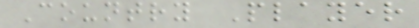Country Player
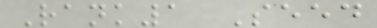Rank1 Seed
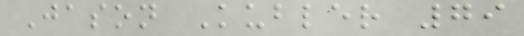Jason Kubler 79
